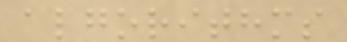algorithms
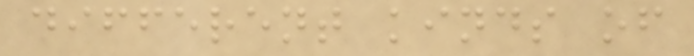different kinds of
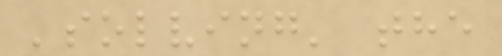'solving' the
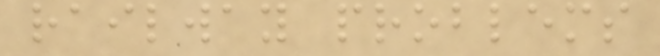railway problems
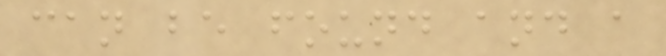can be found and a
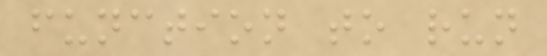function to run
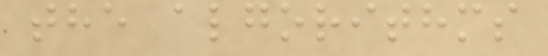the algorithms
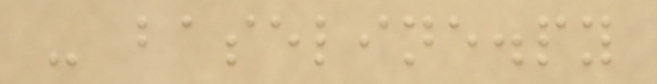- baseline.py
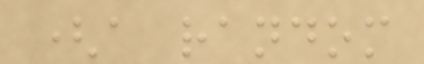(a random
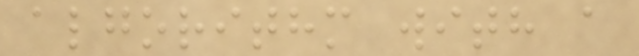algorithm with a
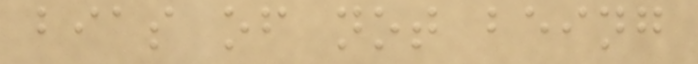bias of not being
